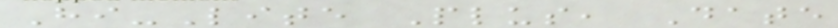Hi-Lite Plus, Date
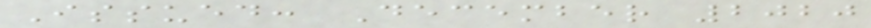Issued: December 2020
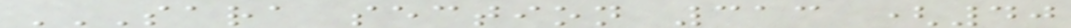SARA SECTION 313 (40
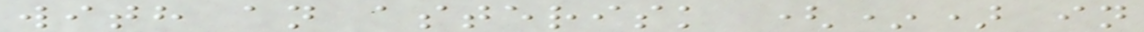with an asterisk (*) in
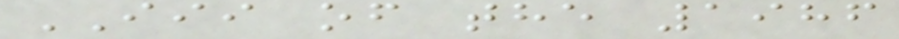III of the 1986
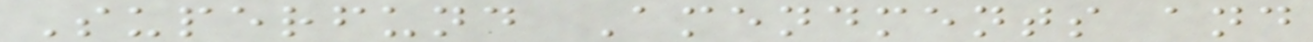Superfund Amendments and
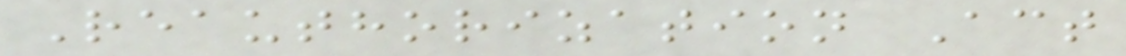Reauthorization Act
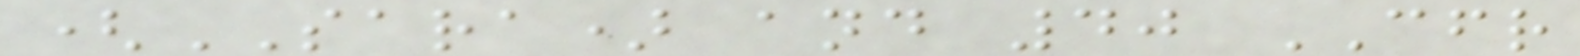(SARA) and 40 CFR
